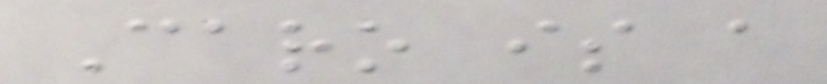Caro is a
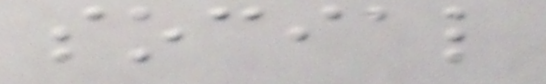social
